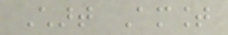Chart Amount
